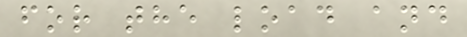for the load and
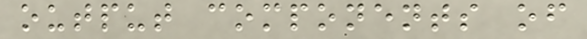output components of
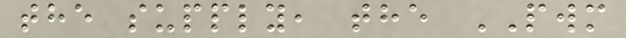the supply, the PWM
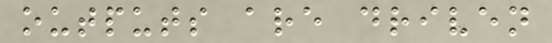outputs are driven
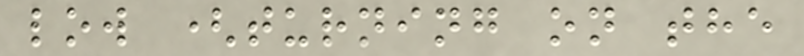low (turning on the
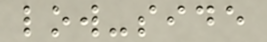low-side
